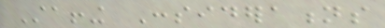Staffing Considerations
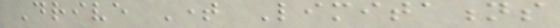Drive Time Limitations
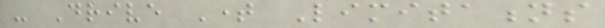- Drive Time Limitations
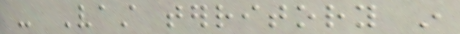- Vast territory in
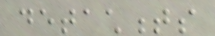detachments
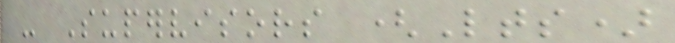- Supervisors (Lts)
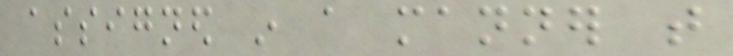assigned in a manner that
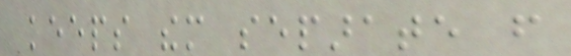keeps them separate from
